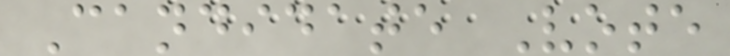Candidate Vote
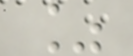%
